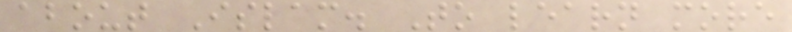about Islam. To learn more
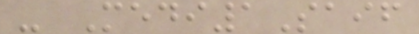- Medi1Saif
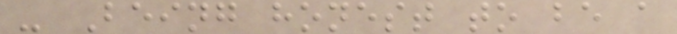- Being honest to be a
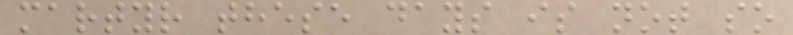martyr these days is not so
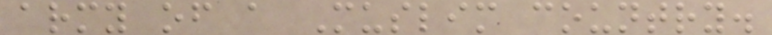army of a Muslim country.
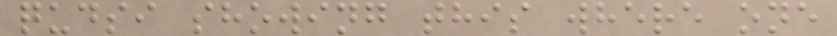qudsi showing this where one
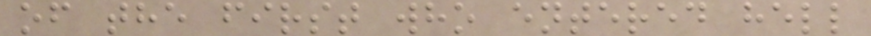of the first who entered hell
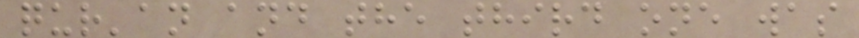qur'an and the third one was
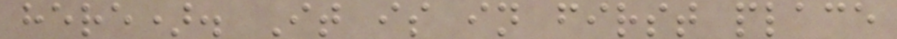here). It is in first place
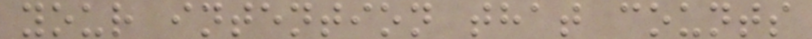your intention that counts
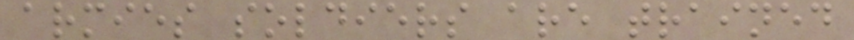armies soldiers are trained
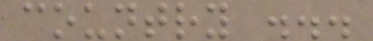country ...
